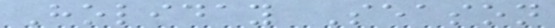Holiday Season
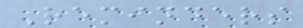Reminders
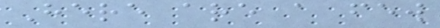Here are a few
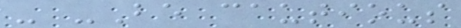- -Be cautious
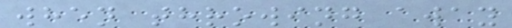when throwing away
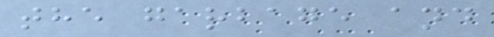the garbage and
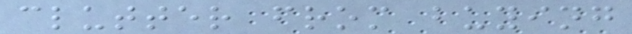clutter from buying
